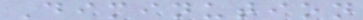Diminution
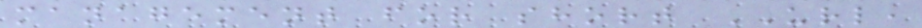management for short URL,
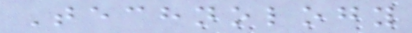Technology
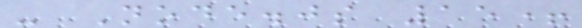- Node.js 15+
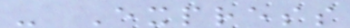- Express
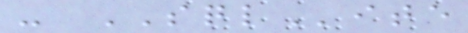- SQLite
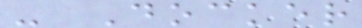- Docker
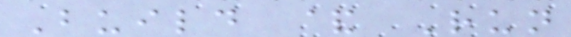Build & Run
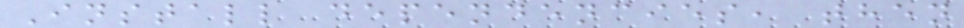Install dependencies, then
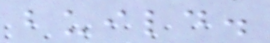build.
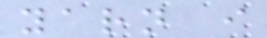yarn i
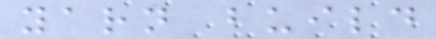yarn build
